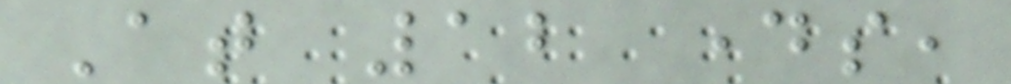At 12 days,
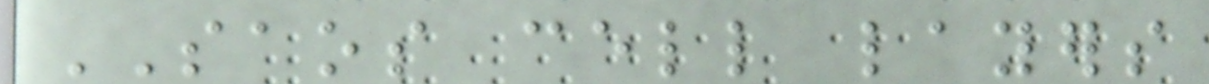SAOS cell layers
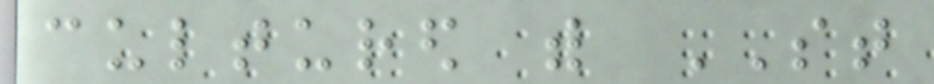cultured with ST
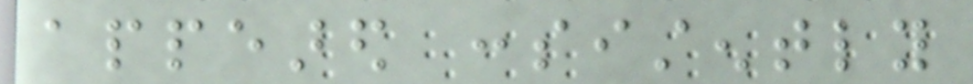appeared consistently
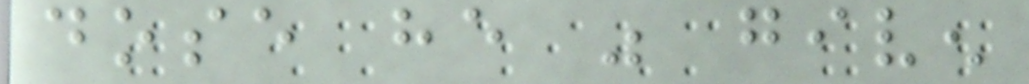dose he was given
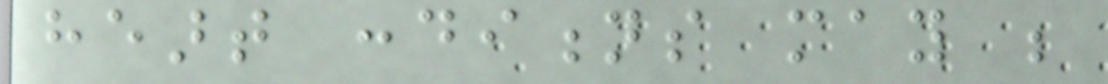heart conditions may be
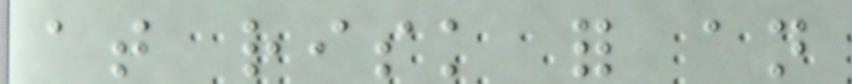at risk for an
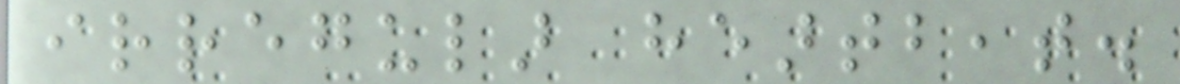irregular heartbeat.
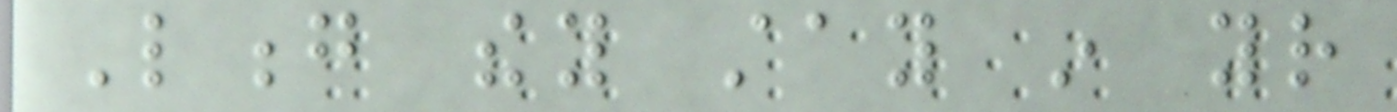Long they stay in your
